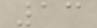13
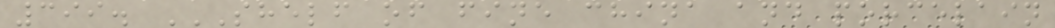399. SHELF OF FINE CHINA AND PORCELAIN
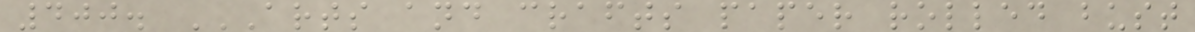400. ARTS AND CRAFTS PAPER ROLLED BUST
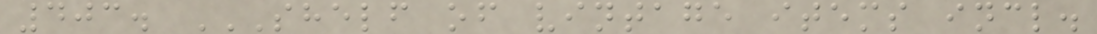403. SHELF OF VINTAGE ITEMS INCL.
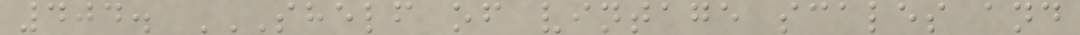404. SHELF OF VINTAGE SCALES AND
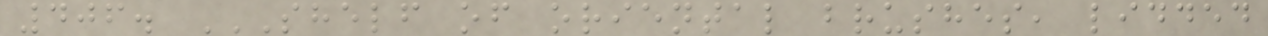406. SHELF OF ORIENTAL BRUSHES, LIDDED
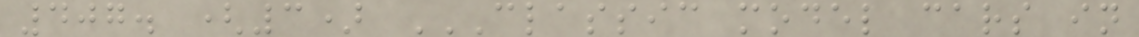407. (3) CLASSIC MODEL CARS IN
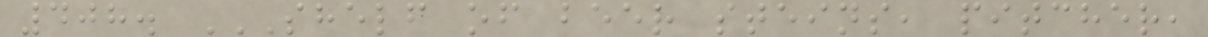408. SHELF OF BEER STEINS, PITCHER,
